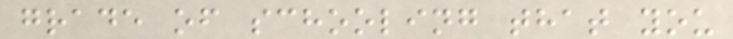grade of schooling that you
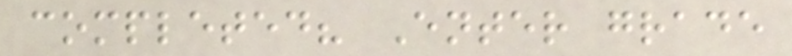completed? Enter grade
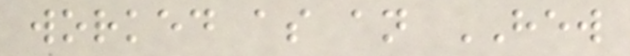worked as an HEW
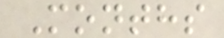Months
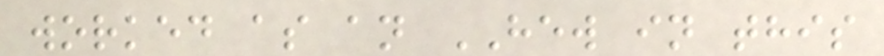worked as an HEW in this
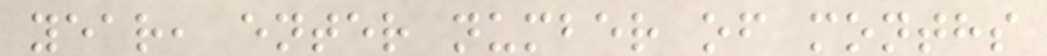year, enter number of months
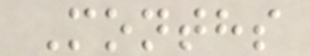Months
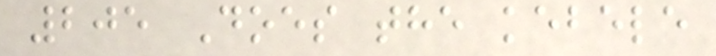205 Does the kebele
